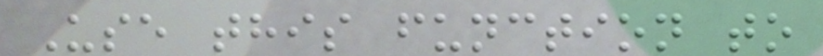Use this function to
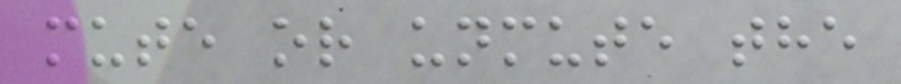mute or unmute the
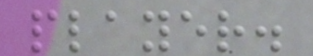player.
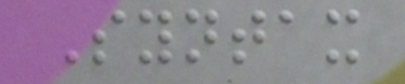Syntax
